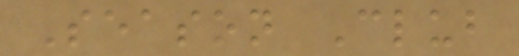Season Club
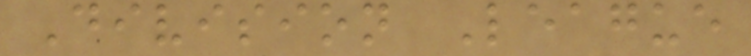Division League
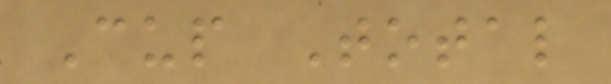Cup Total
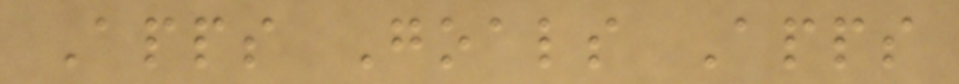Apps Goals Apps
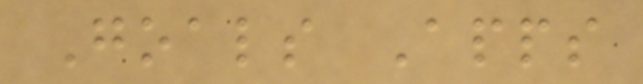Goals Apps
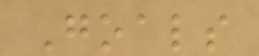Goals
